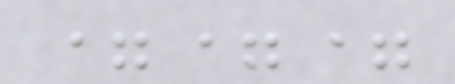===
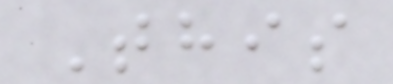This
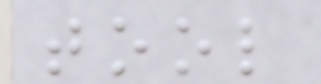tool
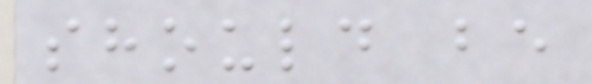should be
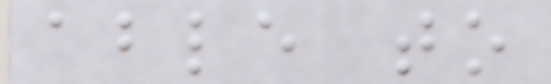able to
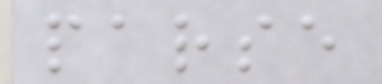parse
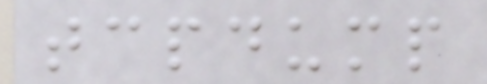tcpdump
